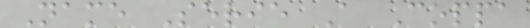Name Serie A Coppa
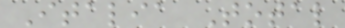Italia Total
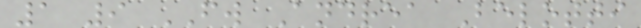1 9 FW Andrea Belotti
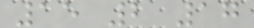15 2 17
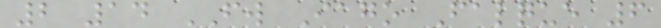2 14 FW Iago Falque 6
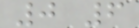0 6
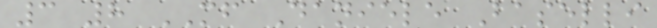3 8 MF Daniele Baselli
